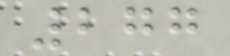277
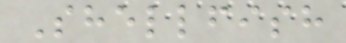Shellfish
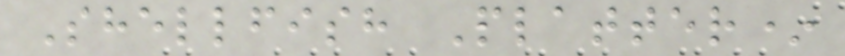Shellfish Platter*
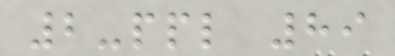2-ppl 89
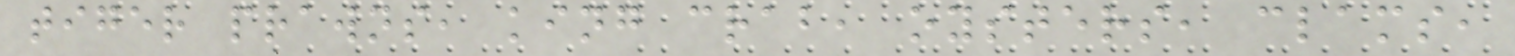tiger prawns, king crab, oysters, clams,
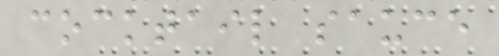cocktail sauce
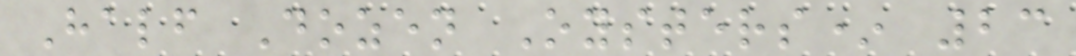Half Dozen Oysters* 23
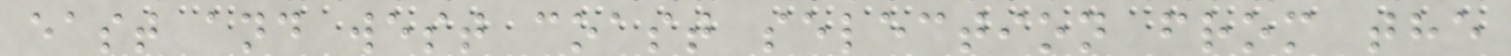east and west coast selection from the
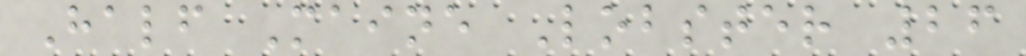Half Maine Lobster 26
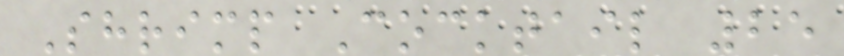Shrimp Cocktail 25
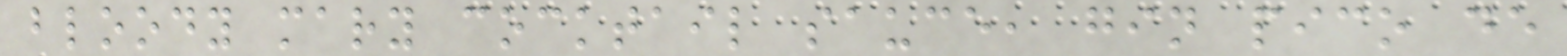bloody mary cocktail sauce, gin pico de
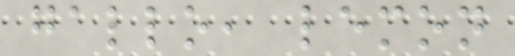gallo, lemon
